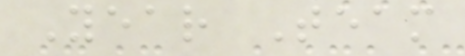Year Team
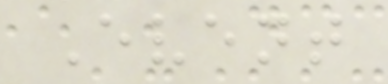Event
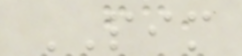PIM
